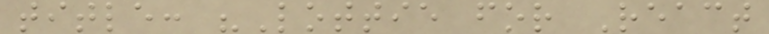title: "Lottie for React
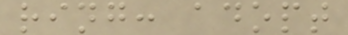ring: adopt
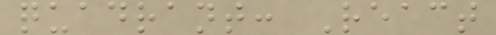quadrant: React
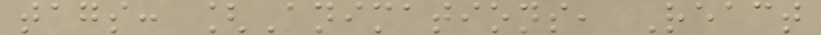tags: [Animations, React
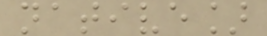native]
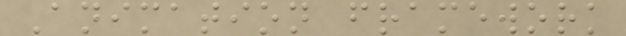Animation framework
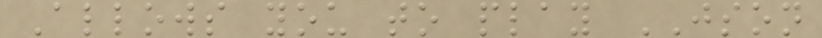Allows you to play JSON
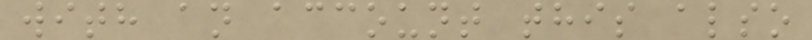with an account this also
